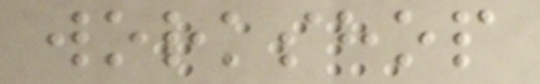workshop
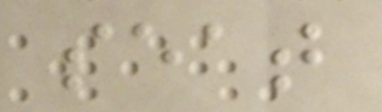seat
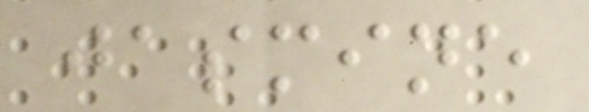jasmine
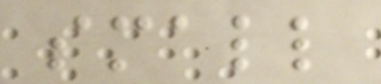small
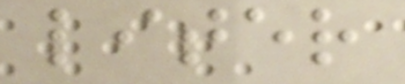liter
